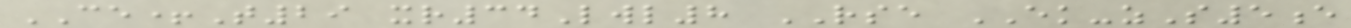CE+T29 xr34Lwl8 RSE EK-zS5e
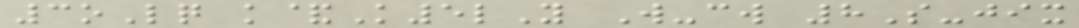3oLq k&K5lY W-cw 8S-jix
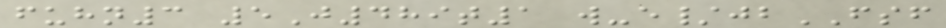fuhn3 5J489t1 w-e/jbFSF
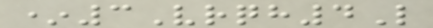*3Vrqh4L
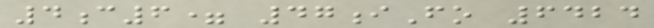4c6= 47iFo 6424
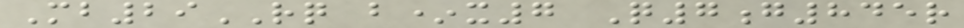Mb29RQ b*x7 Q7g845r
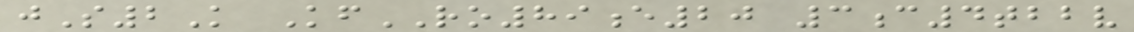jS2K KfRO89e20 3c4tbbv
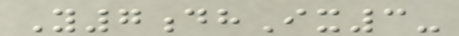Y7dhIx3-
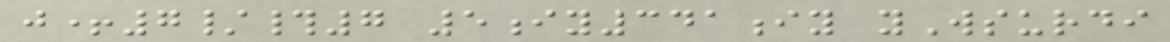j+7/#7 5iy341iy yWsurdi
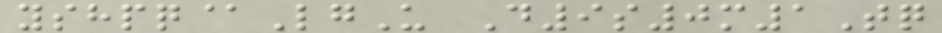yshpq@LgU D9s0m1Tq
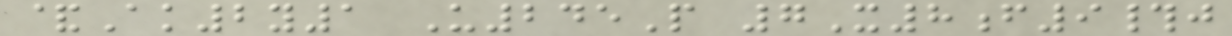&Ak2y1 U245P 7X8f9#j
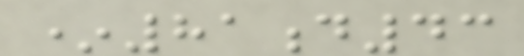*81d43
